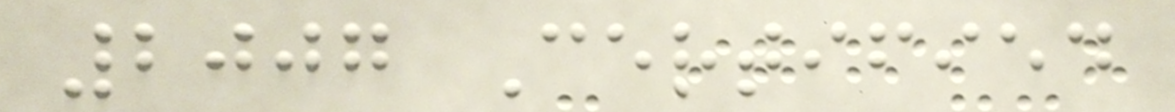2007 Certified
